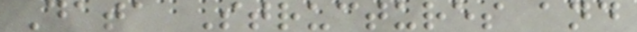Data Structures and
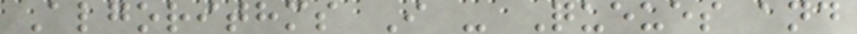Algorithms I - Queues and
